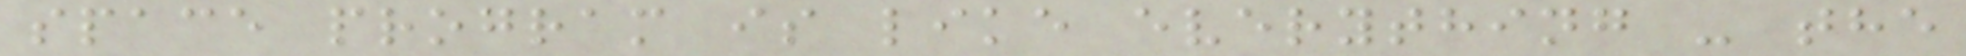space program is like everything - the
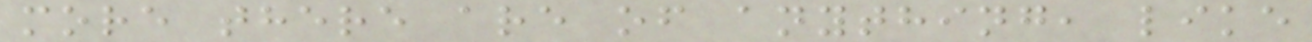more there are of anything, like
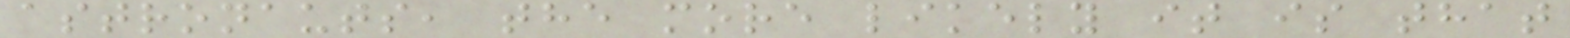astronauts, the more likely it is that
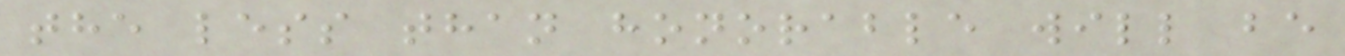the less than honorable will be
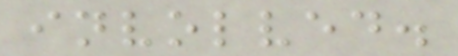involved.
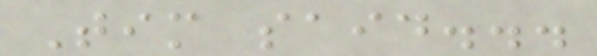Tim said...
